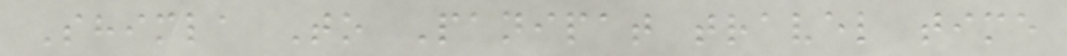Shimla To Panipat travel time
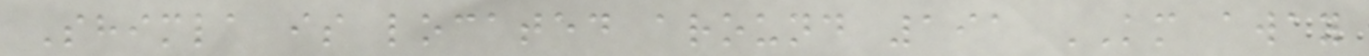Shimla is located around 191 KM away
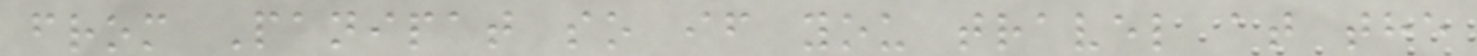from Panipat so if you travel at the
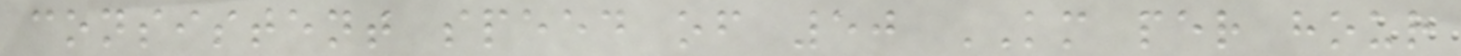consistent speed of 50 KM per hour
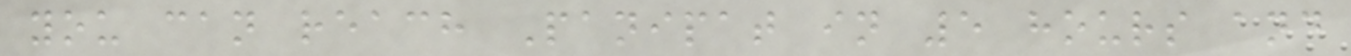you can reach Panipat in 5 hours and
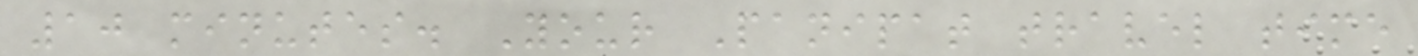10 minutes. Your Panipat travel time
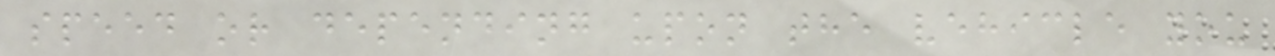speed or depending upon the vehicle you
